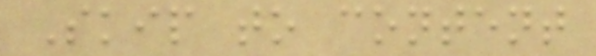Skip to content
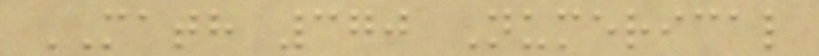MATH 370 Numerical
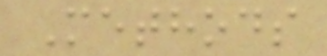Methods
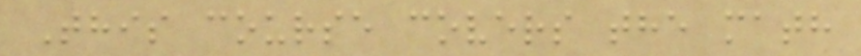This course covers the math
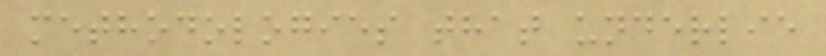methodologies that underlie
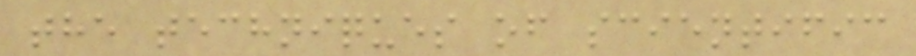the techniques of scientific
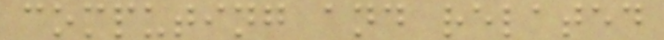computing and related
